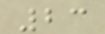23
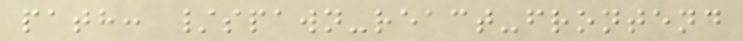path: /spawn-react-frontend
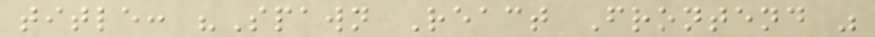title: "Spawn React Frontend "
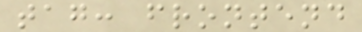tag: frontend
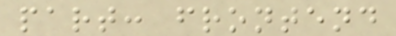part: frontend
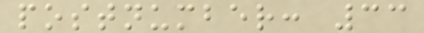postnumber: 33
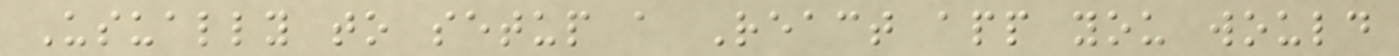Usually to setup a React app you would
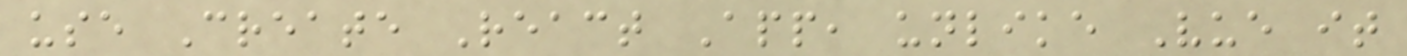use Create React App, unlike Vue it
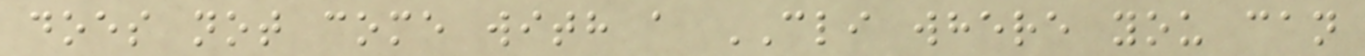does not come with a CLI where you can
